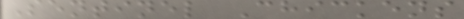Sentinel Chickens
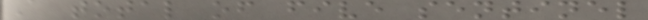A total of five sentinel
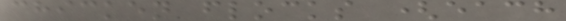chicken flocks (each
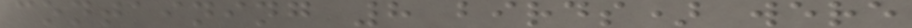containing 8 birds) were
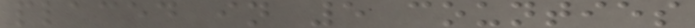placed in 5 counties
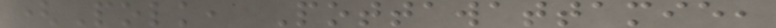(Polk, Pottawattamie,
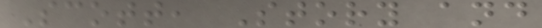Scott, Story and
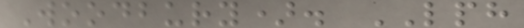Woodbury). LPH
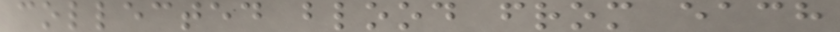collected blood from each
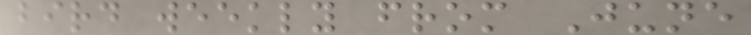bird weekly from June
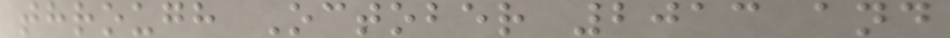through October 2013 and
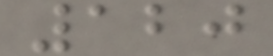120
